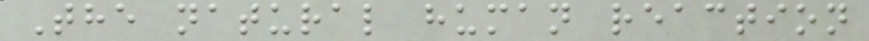The natural human reaction
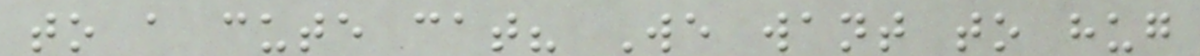to a cute cat? We want to hug
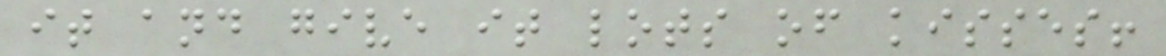it and give it lots of kisses!
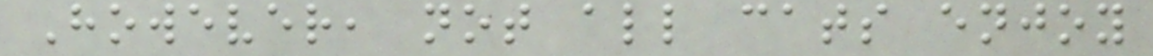However, not all cats enjoy
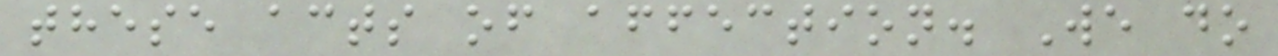these acts of affection. We do
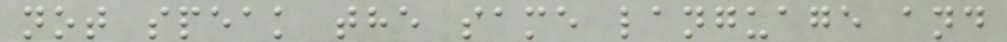not speak the same language and
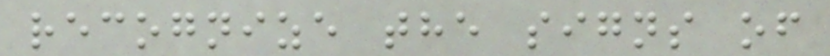recognize the signs of
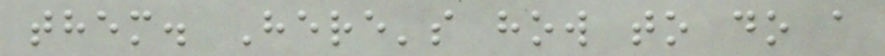them. Here's how to do a
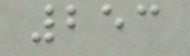253
